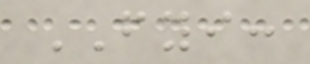FYI:
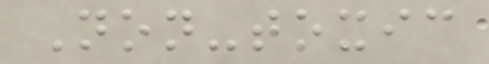Non-toxic
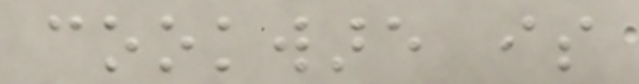cookware is
